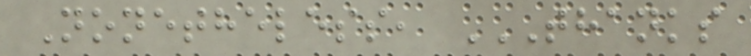Nonetheless, THANKS
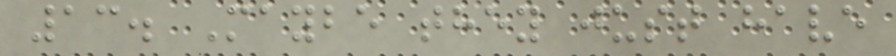13. Maybe they just have
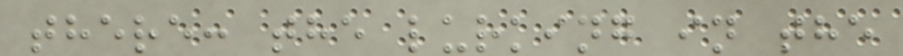there: the lurking in the
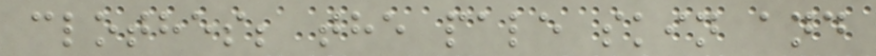clothes; the pale skin and
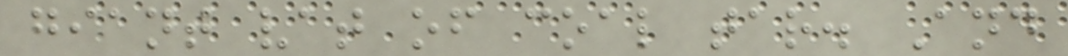giant vat of coal tar. And
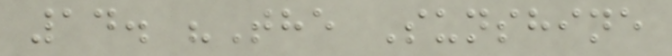14. "The Sunshine
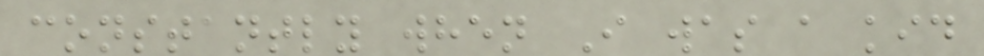constantly when I was a kid
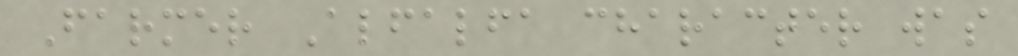Farmer Alfalfa character was
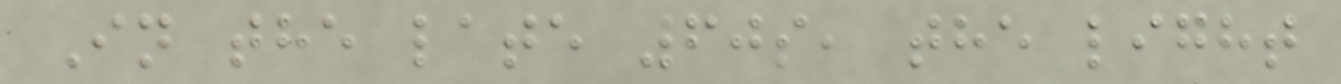In the late 60s, the light
